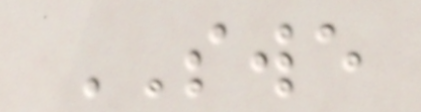SWE
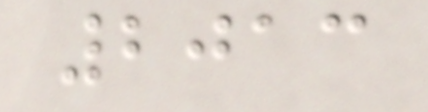2013
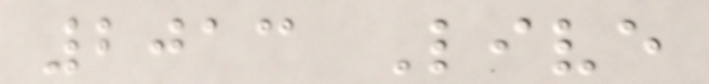2013 Live
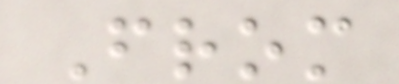From
